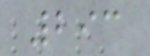293
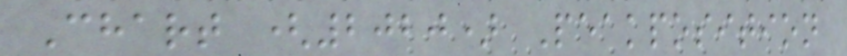Chart (2020) Peakposition
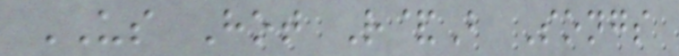US Hot R&B Songs
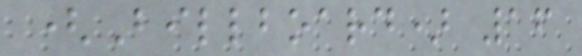(Billboard) 16
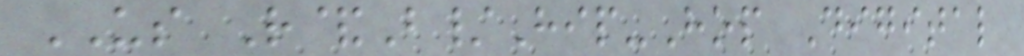US R&B/Hip-Hop Digital
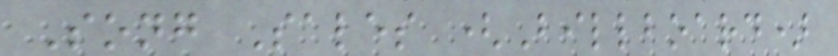Song Sales (Billboard)
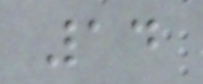14
